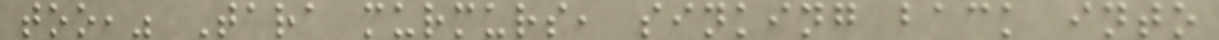too," Tara murmurs, sinking back into
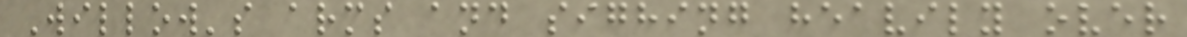Willow's arms and sighing heavily over
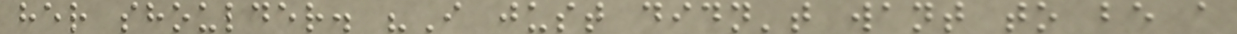her shoulder. "I just didn't want to be a
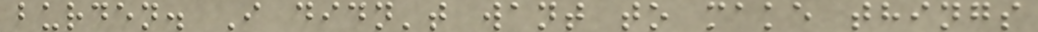burden. I didn't want to make things
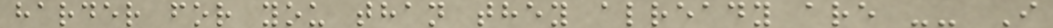harder for you than they already are -- I
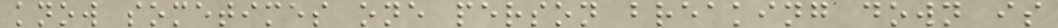know sometimes one person breaking down is
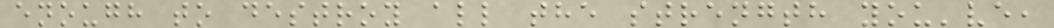enough to destroy all the strength you've,
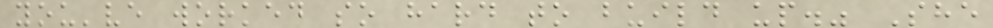you've worked so hard to build up." She
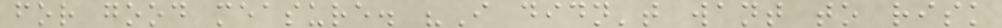for good measure. "I didn't want to risk
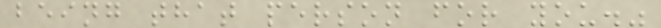being that person for you."
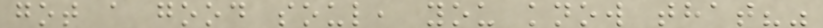got a good soul, you know that?"
